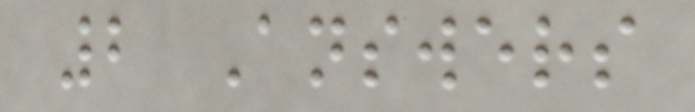2 Answers
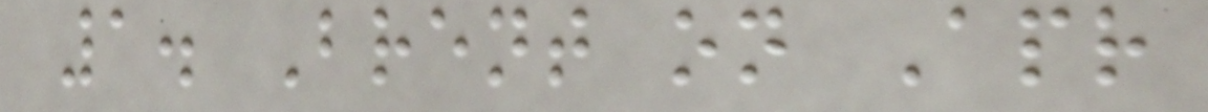1. Brent on Apr
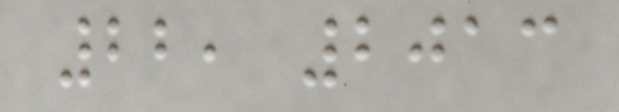22, 2013
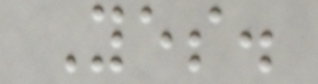Yes.
